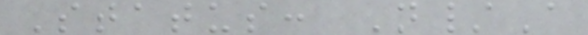Status: N/A
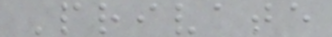Private
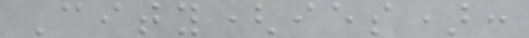City(ies):
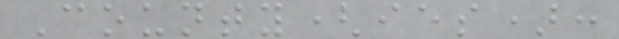County(ies):
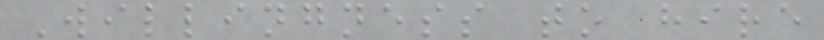Willingness to hire
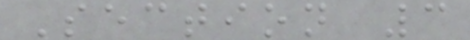Section 3
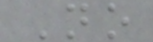No
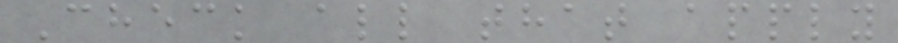Check all that apply
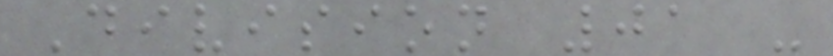Division 01 -
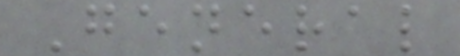General
